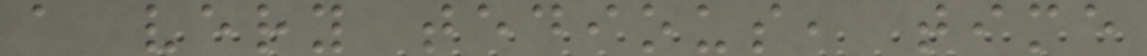a very tedious, time
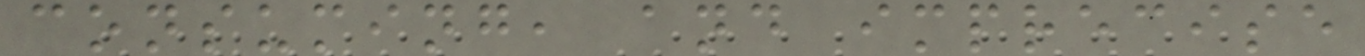consuming, and imprecise
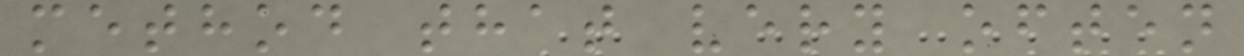method that very often
